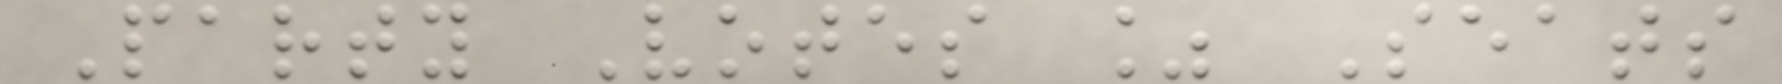Party Votes % Seats
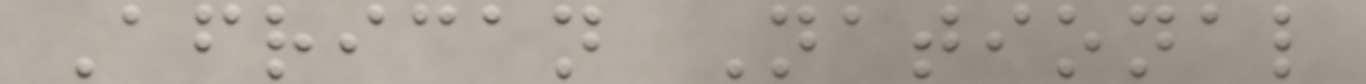African National
